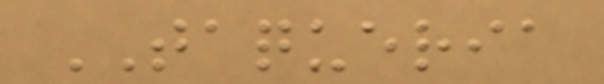TAQUERIA
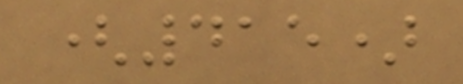(415)
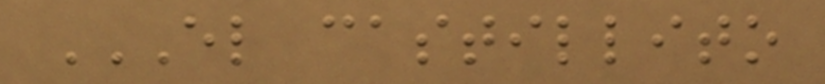EL CASTILLITO
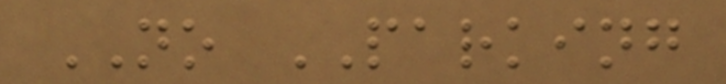NO PARKING
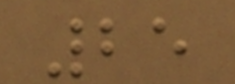25
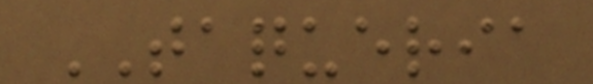TAQUERIA
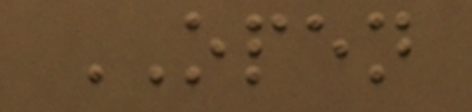OPEN
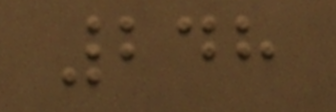248
